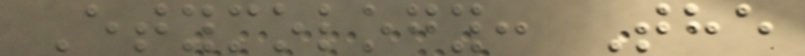Etymology: The
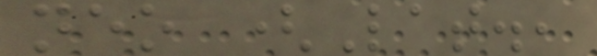neo (Lat.,
